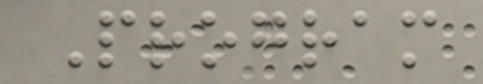Program
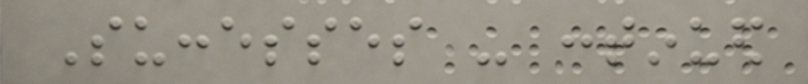Successes - continued
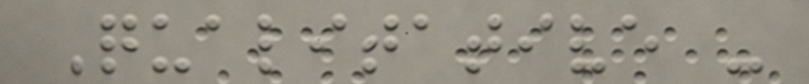Qualitative -
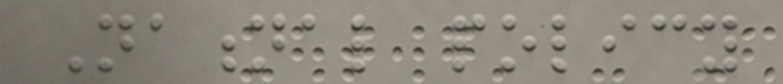National policy
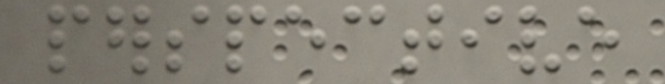perspective
